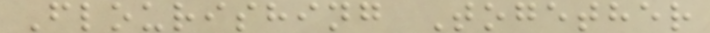Flourishing Together
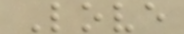Love
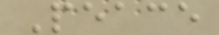Peace
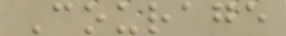Courage
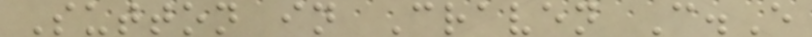Sutton in Craven C.E
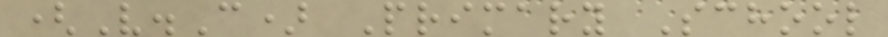(V.C) Primary School
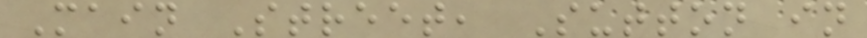Main Street, Sutton in
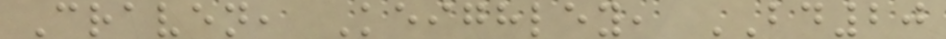Craven, Keighley, BD20
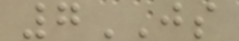7JS
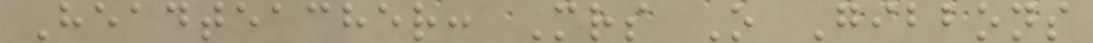Headteacher: Mrs O Gibbons
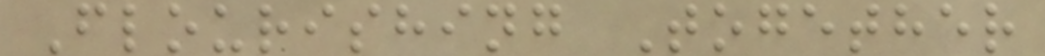Flourishing Together
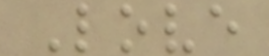Love
